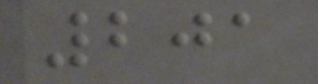201
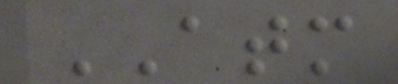ATM
